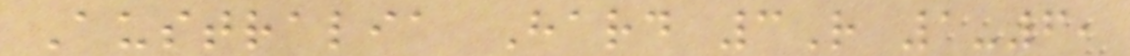Australia Hard 3R 1-6,
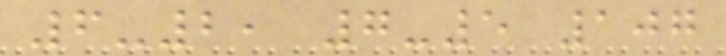6-2, 7-5 107
